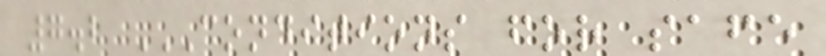7.2 CONDITIONS FOR SAFE
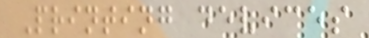Printing devices
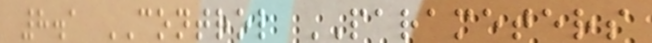8.1 CONTROL PARAMETERS
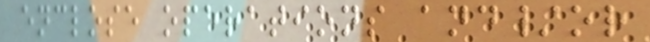enclose operations and/or
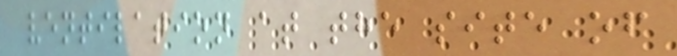ventilation at the site of
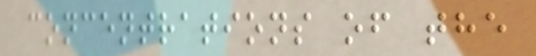concentrations of the
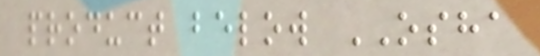product below OSHA
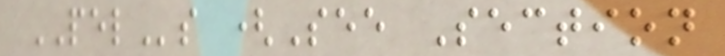PELs (See Section
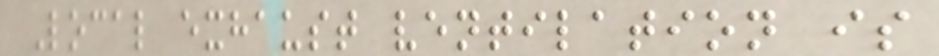Local exhaust ventilation is
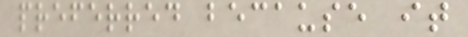preferred because it
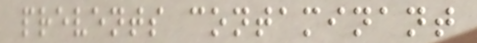prevents contaminant
